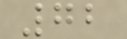72
